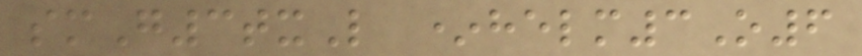smG3txL *helm3O6
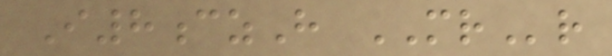I8czH MRr
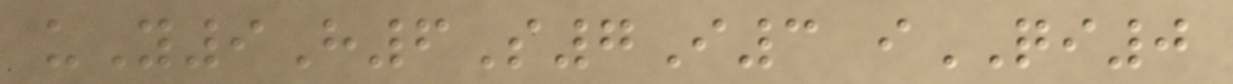uY9H6S7I3 iQI0
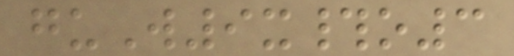guW9x#o3
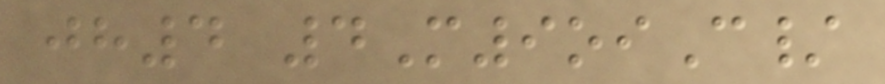jh4 4M9oiC/
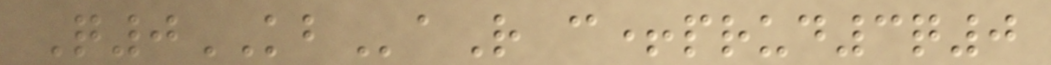Q0KBaR c+prud3q0
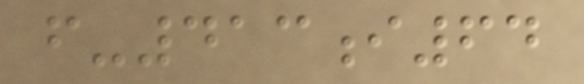f-413i64
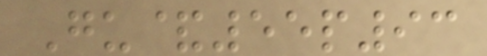Gu&55p93
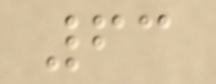63
